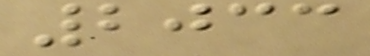2033
